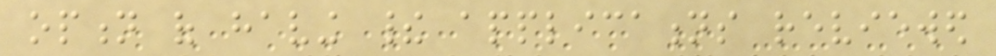option of having their applications reviewed
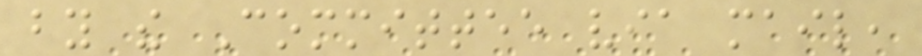by the Committee via mail,
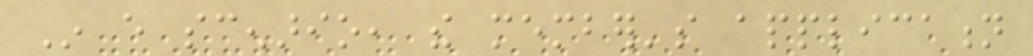In every scenario, the member's application
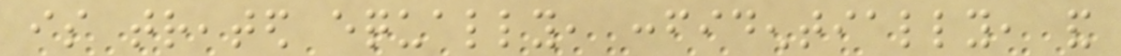is treated equally, confidentially, and
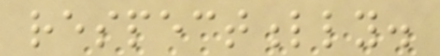respectfully.
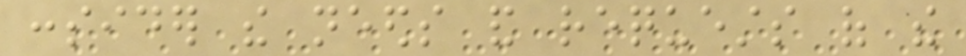consider the needs and requests of the
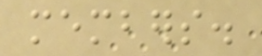members.
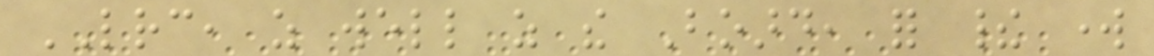LRC, as well as the Board, for their work
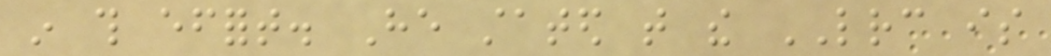in this effort. He stated that the LRC is
